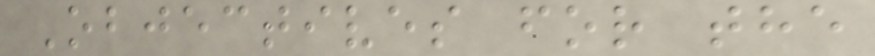Objectives for the
